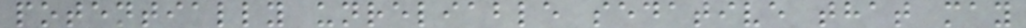potentially unreliable sedative that may
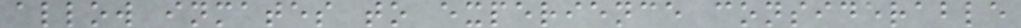allow inmates to experience considerable
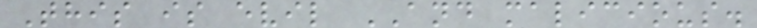This is evil AND malicious.
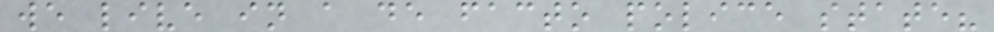we live in a de facto police state?
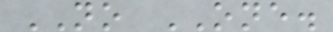NO ONE.
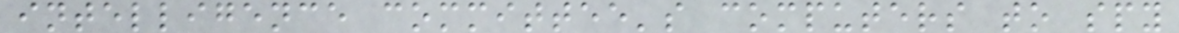intelligence committee's computers to spy
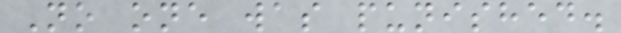No one was punished.
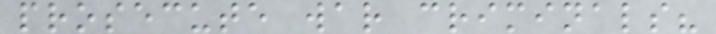prosecute war criminals?
